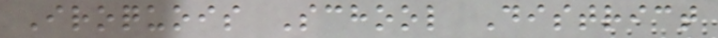Iroquois School District
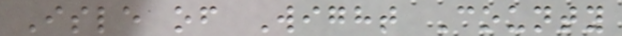Isle of Wight County
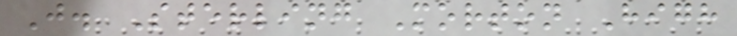J. Sterling Morton High
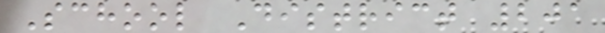School District 201
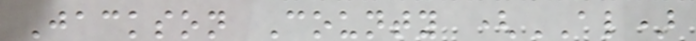Jackson County (AL)
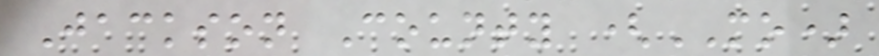Jackson County (MO)
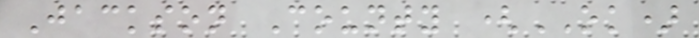Jackson County (OK)
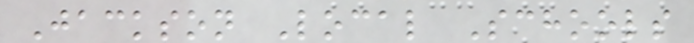Jackson Local Schools
